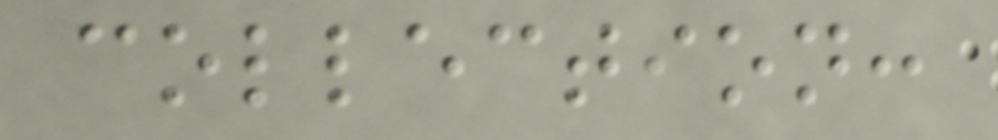collection:
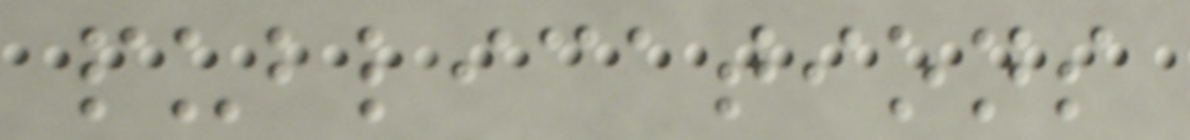publications
